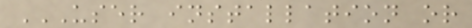USER INSTALLATION OR
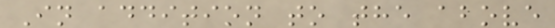In addition to the above
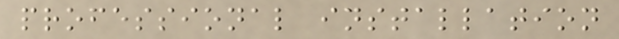professional installation
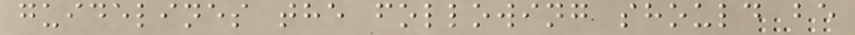guidelines the following should be
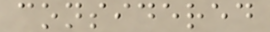considered
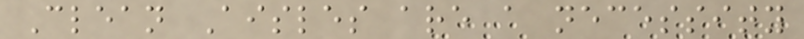Clean Aisles are a necessity
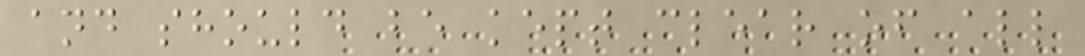and should be kept clear of all
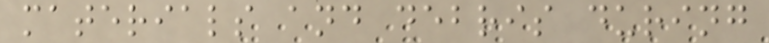materials and debris during
